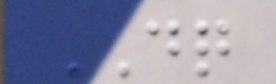DQ
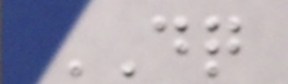DQ
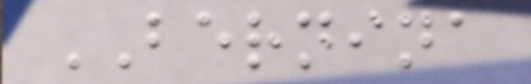BERNINA
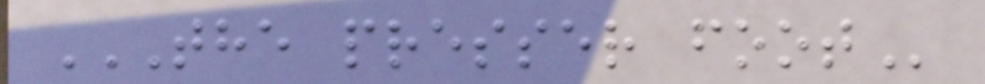THE PRESSER FOOT
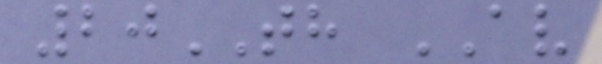20TH AV
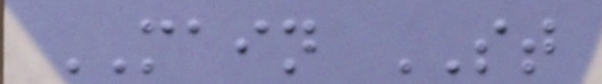MAIN ST
